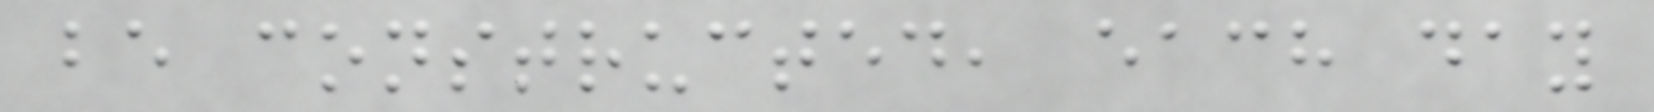be constructed, each day
